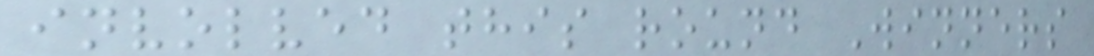involved this round Winners
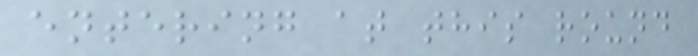entering at this round
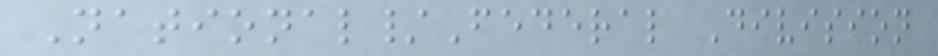National/Federal Division
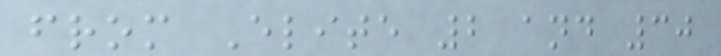from Elite 2 and 30
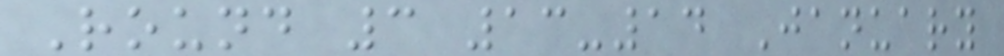Round 3 13-14 January
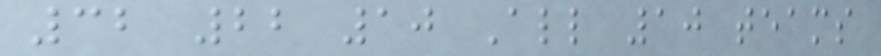32 22 10 All 10 teams
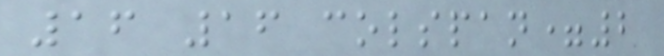16 16 colspan=2
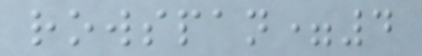rowspan=4
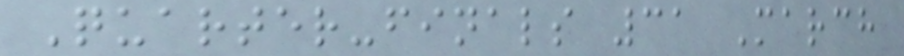Quarter-finals 31 March
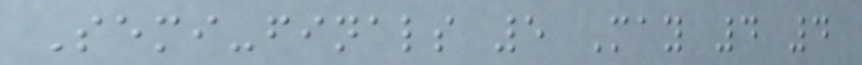Semi-finals 5 May 4 4
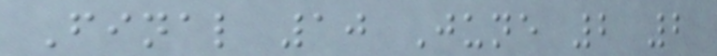Final 10 June 2 2
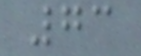73
